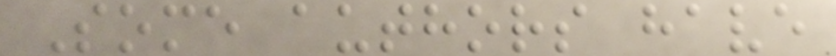Some authors have
